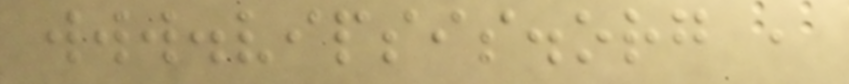www.vipsis.org ,
